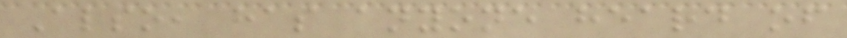Also, has anyone heard of
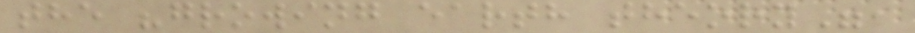the "growing earth theory",
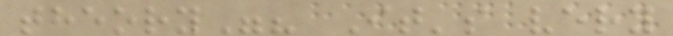theory"? It's very
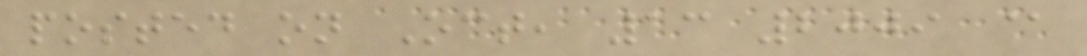posted on Oct, 13 2009 @
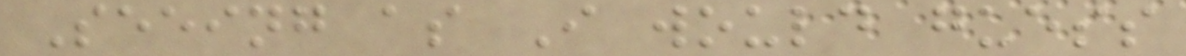Seeing as I would guess
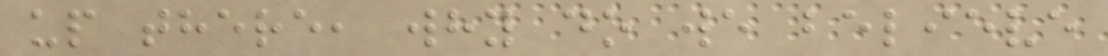up there, why do we believe
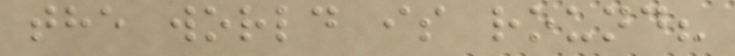the world is round?
